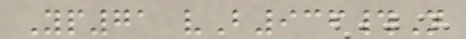Yp71 vB936#N
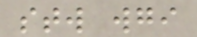stw wgi
